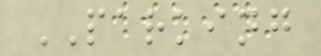PARKING
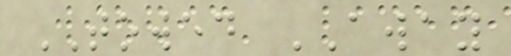TOWED AWAY
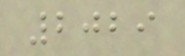2029
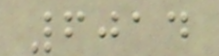6014
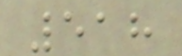518
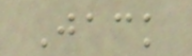Jack
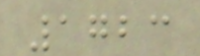1723
